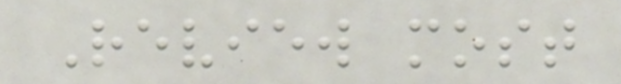Review most
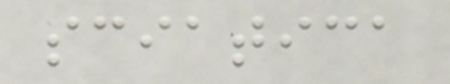sciatica
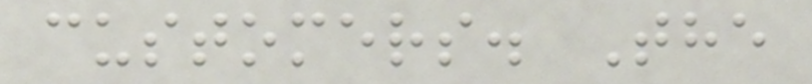customers. The
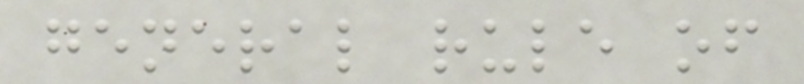general rule of
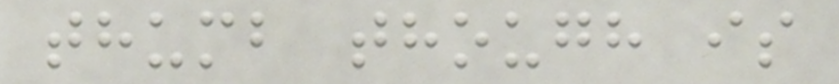thumb though is
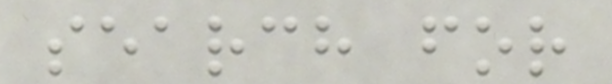search for
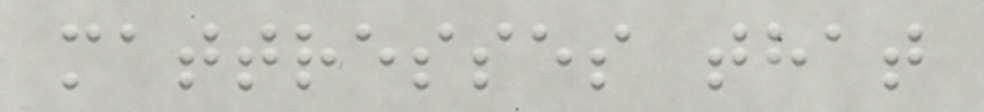mattresses that
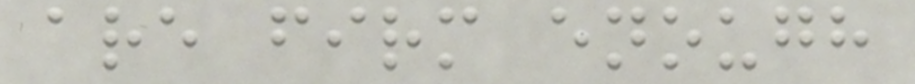are firm enough
